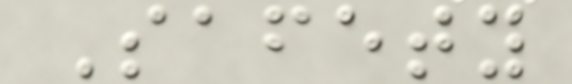Safety
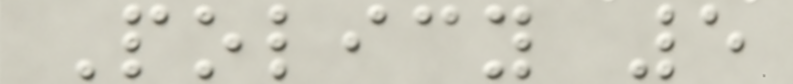Policy 5
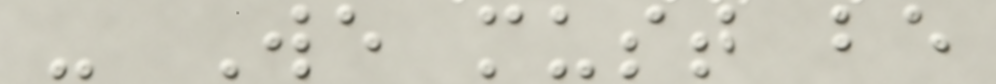- We must be
